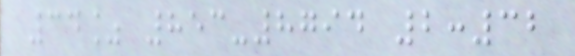34% 853-8794 2:32
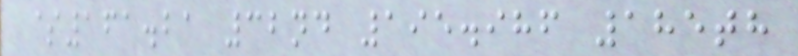$161.21 32nd 195.986 185th
